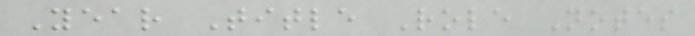Year Title Role Notes
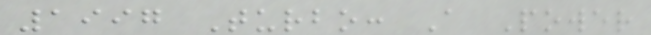1997 Turbo: A Power
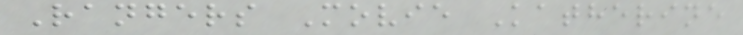Rangers Movie Katherine
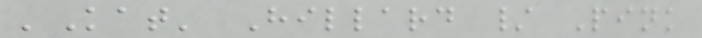'Kat' Hillard / Pink
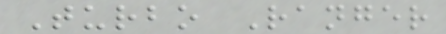Turbo Ranger
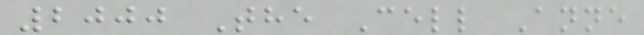2000 The Cell Anne
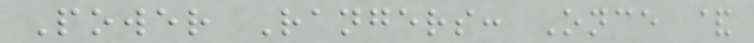Power Rangers: Once &
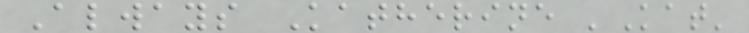Always Katherine 'Kat'
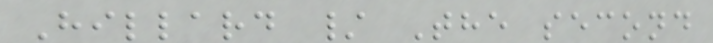Hillard / The second
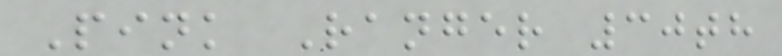Pink Ranger 30th
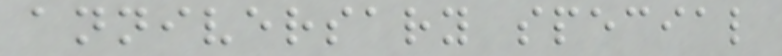anniversary special
